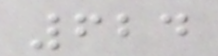624
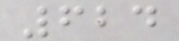624
